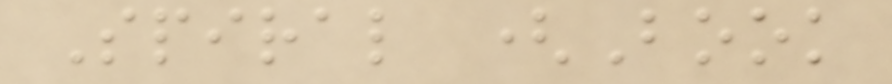Spiral (Book
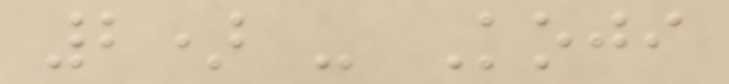2) - Koji
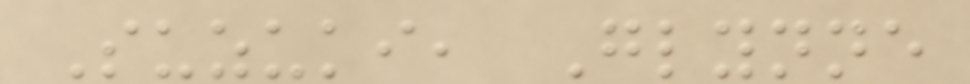Suzuki, Glynne
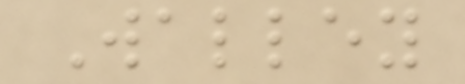Walley
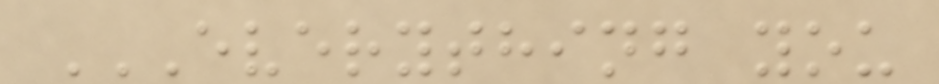EVERYTHING YOU
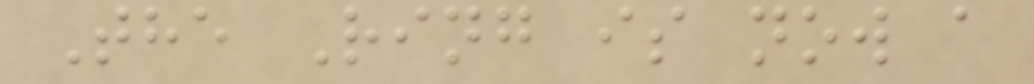The Ring is now a
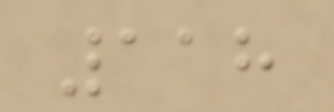118
